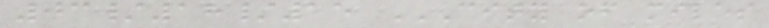03/18/15 CITY OF MILES
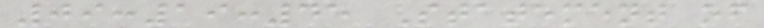09:19:45 Statement of
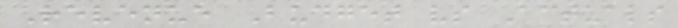Revenue Budget vs Actuals
